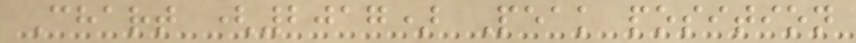Chart (2017) Peak position
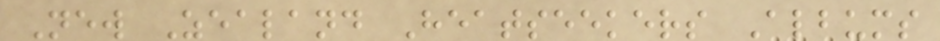New Zealand Heatseekers Albums
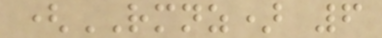(RMNZ) 6
